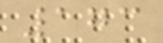173
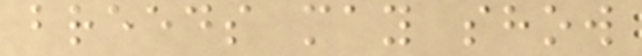breeds may show
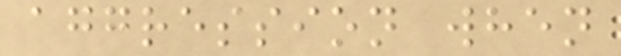aggression when
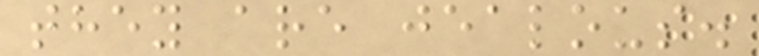they are jealous.
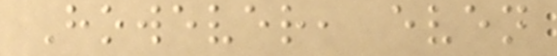However, even
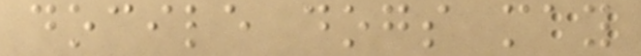docile dogs may
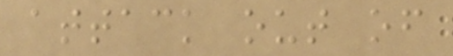attack out of
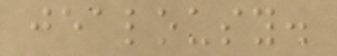jealousy.
